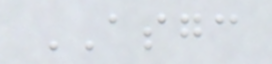ASGC
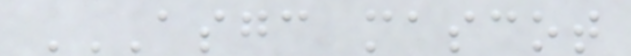ASGC MASCOT
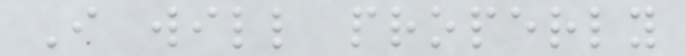I will properly
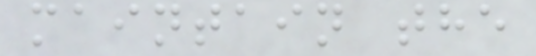maintain the
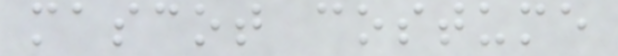mascot costume
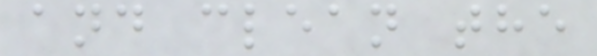and clean the
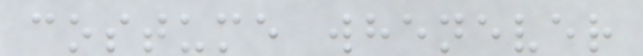costume whenever
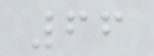66
